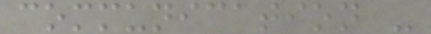communication -
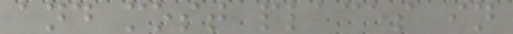and most places in
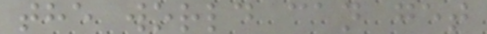the world can get
